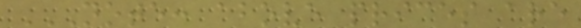NOTE: ABOVE PRICES ARE
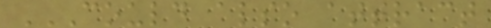COULD ALSO ATTRACT
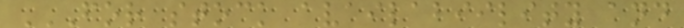FOR STOCK AVAILABIILITY AND
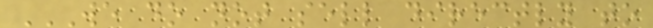WE DO NOT SELL DIRECTLY TO
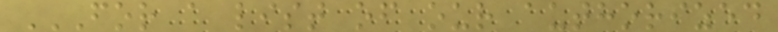FOR A LIST OF OUR AUTHORIZED
